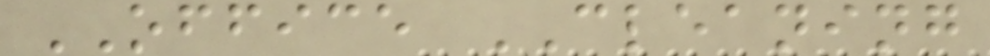OFFICE CLEANING
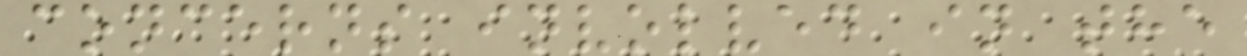concerns involved in the
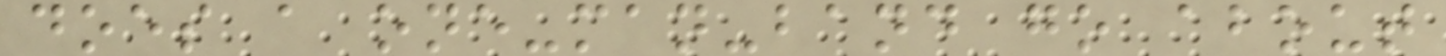does a one-man-band go about
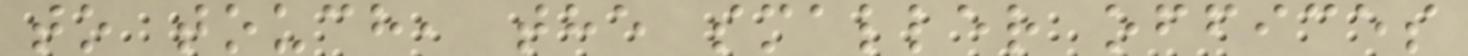to touch, the smaller offices
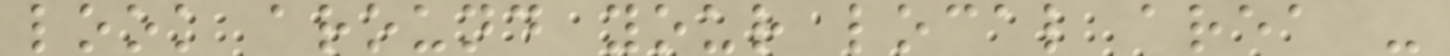look around your local area -
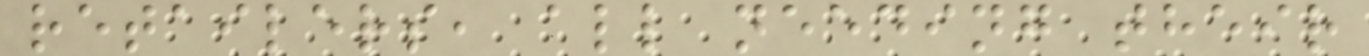retailers, all needing their
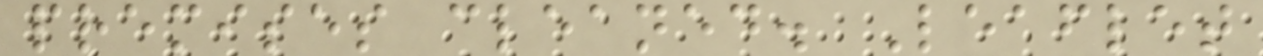premises cleaned. Leaflet
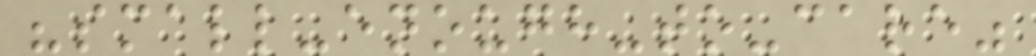"small-enough-to-care"
